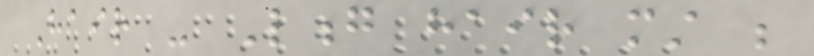Hair - Long hair must be
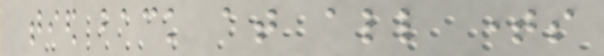tied back at all times
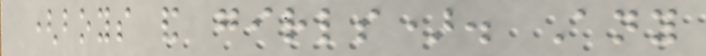(boys and girls). Any
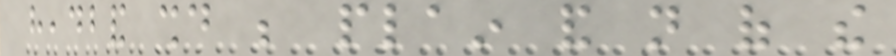headband should be plain and not of the
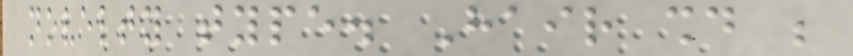novelty type. Hair should be
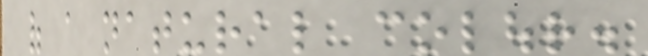of a natural colour.
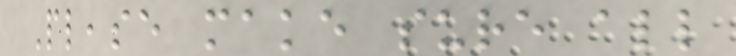Please make sure all
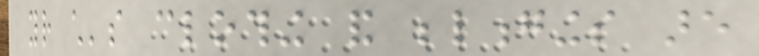your child's clothing and belongings are
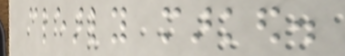clearly marked.
